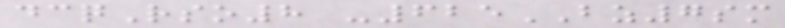dcqRso8 -625BZ7sm
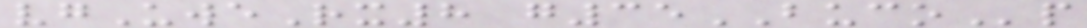vgUweRx8 g35BUCOp
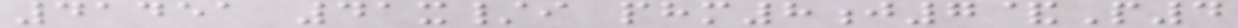41451 41x/i phm8j7&P4
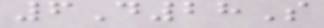6D28S
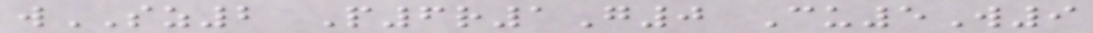wSZ2 P6r1G0 Cu5W9
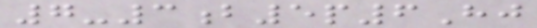7-3b5p6Hj
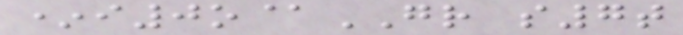*i0o@GR s7t
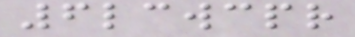6lcwcpr
